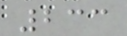233
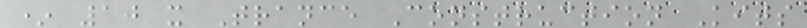* 10 x Trance Construction Kits
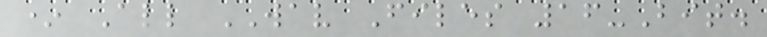* All WAV Files 16-Bit.
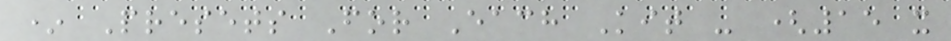* Presets For Each Kit - (15 x
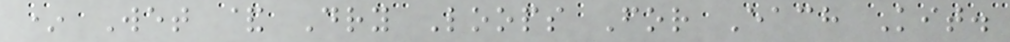* Wet & Dry Loops For Each Kit.
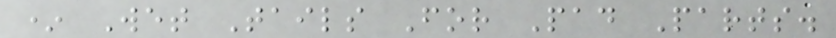* Wet Tails For Pad Parts.
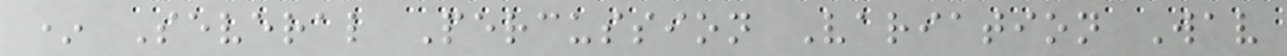* Several Percussion Variation Wav
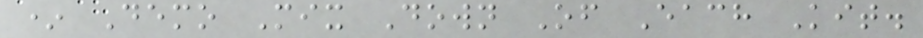* Demo Mix Down Of Each Kit.
